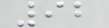92
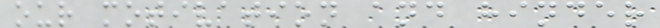our motivation and hinder
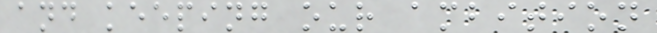and keeping our ambition
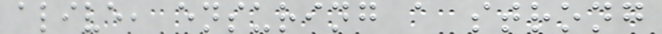alive, ensuring a strong
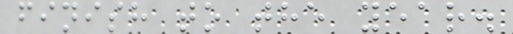finish to the year.
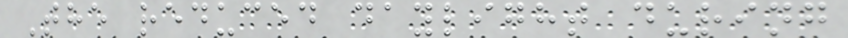The reduced daylight during
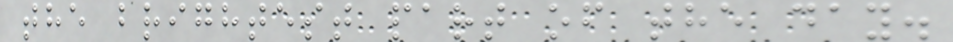the brightest part of the day.
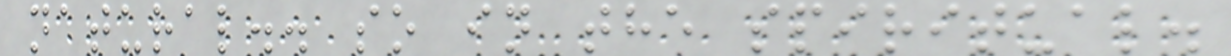natural.. so in the spiritual.
